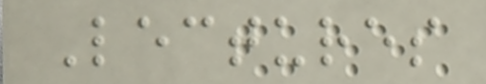Lectures
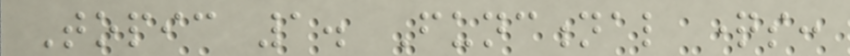Topic 1. Functional questions:
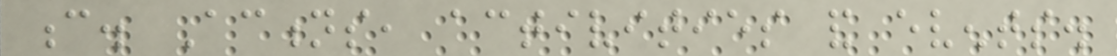c. Actions, activities and events.
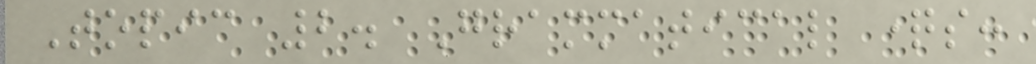Topic 2. Grammatical questions:
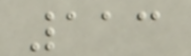113
